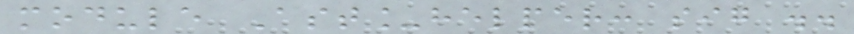module Ast_helper: sig ..
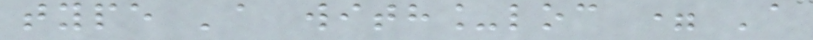type 'a with_loc = 'a
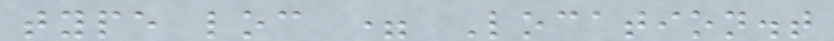type loc = Location.t
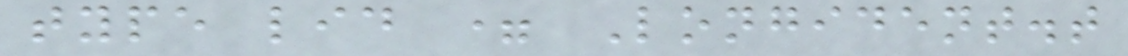type lid = Longident.t
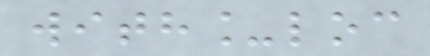with_loc
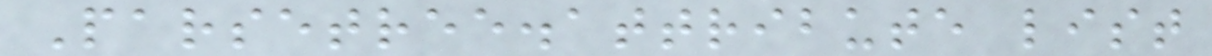Parsetree.attribute list
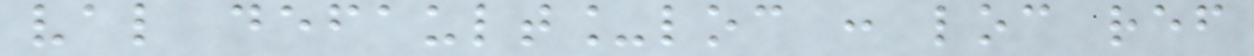val default_loc : loc ref
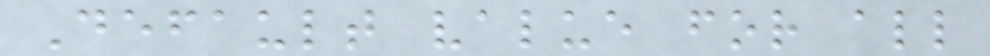Default value for all
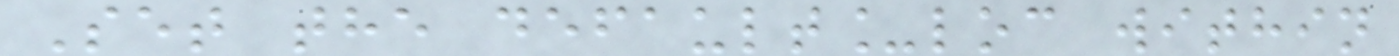Set the default_loc within
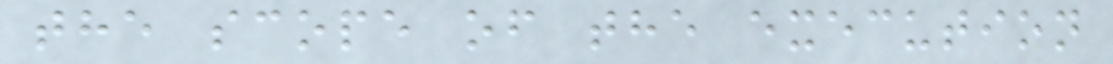the scope of the execution
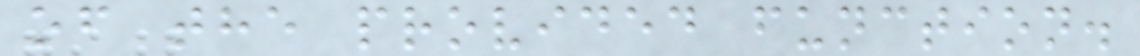of the provided function.
